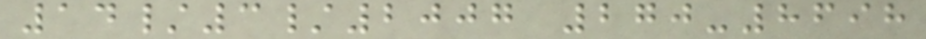14/3/2007 270-8698
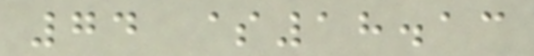74 $18.13
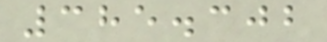385.302
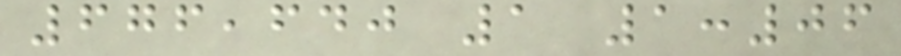676,640 1 1:06
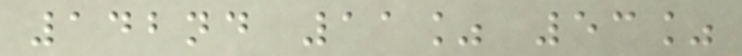142nd 11% 53%
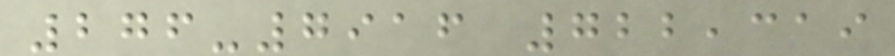276-7916 722,319
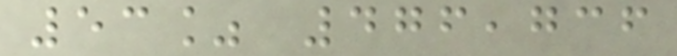53% 476,736
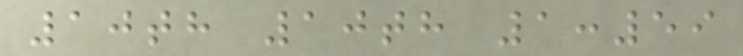10th 10th 1:59
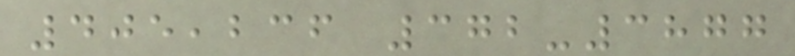405,236 372-3877
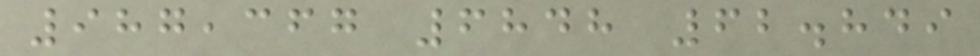987,367 6848 62.849
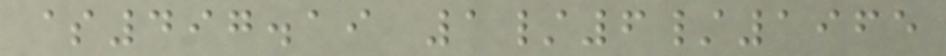$497.19 1/6/1965
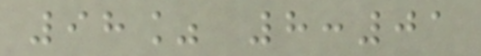98% 8:01
